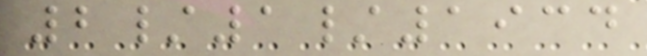2/1/1934
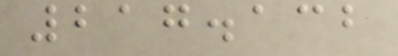217.132
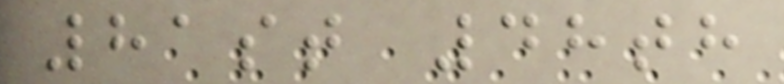81st 48th
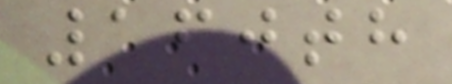160th
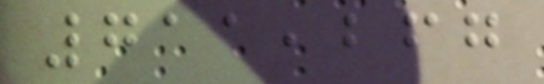711,267
